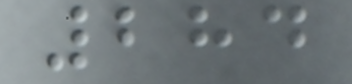284
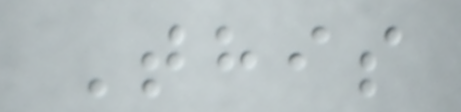This
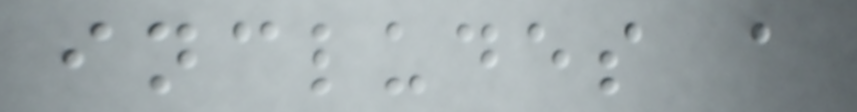includes a
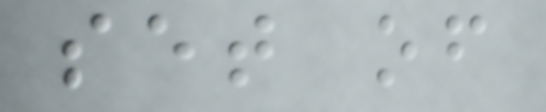set of
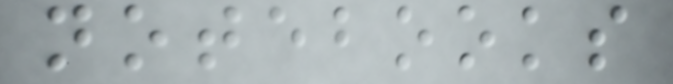notebooks
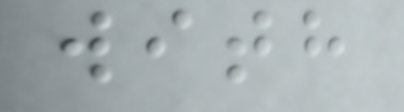with
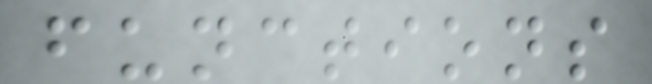functions
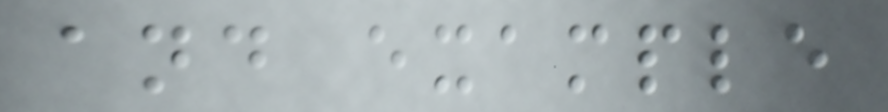and example
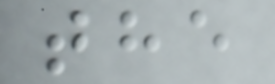the
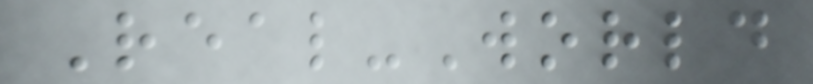Real-World
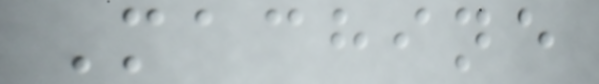Machine
